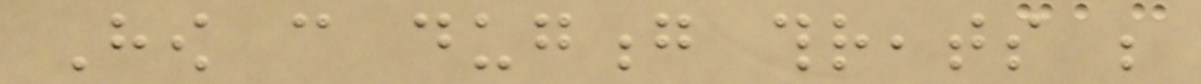How can dugong threats be
